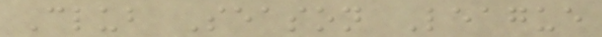Club Season League
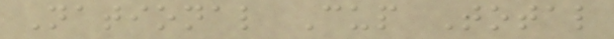National Cup Total
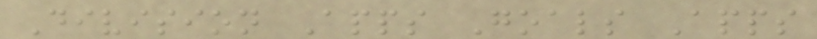Division Apps Goals Apps
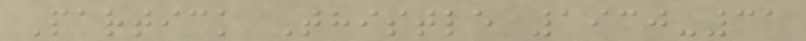Partick Thistle 1930-31
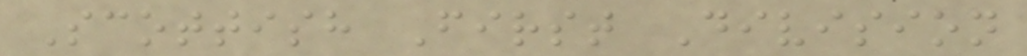Scottish First Division
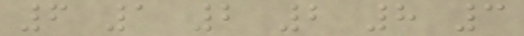6 1 2 2 8 3
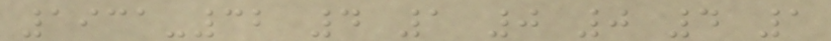1931-32 4 1 0 0 4 1
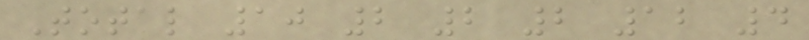Total 10 2 2 2 12 4
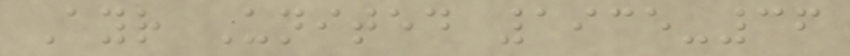Ayr United 1935-36
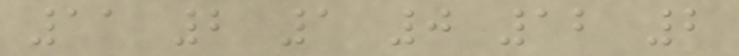11 2 1 0 12 2
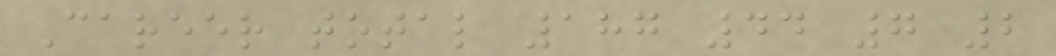Career total 187 44 7 2
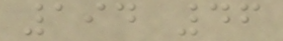194 46
